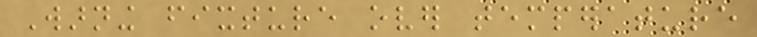Warning fixture over temperature
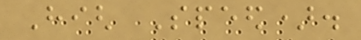High Speed).
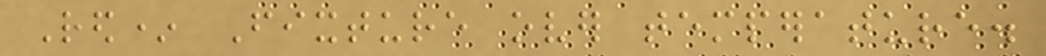Red* Fixture over temperature.
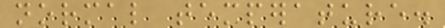normal temperature.
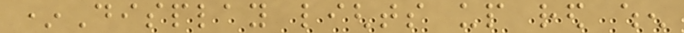*Display lights up red when
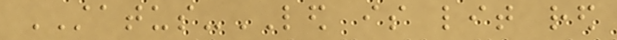STATUS-LED is lit red
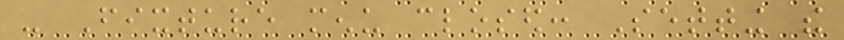- Fixture menu closed: Setting the
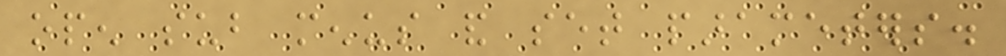open sub menus and set parameters.
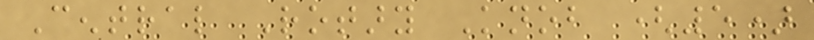Central Rotary Knob (5)
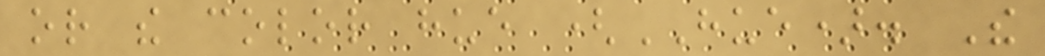or the color hue (HUE). The
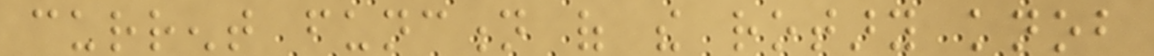current function of the rotary knob
